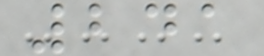241
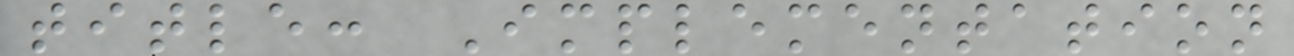title: Implementation
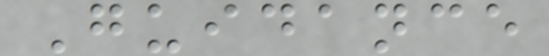Guidance
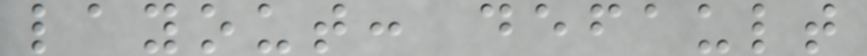layout: default
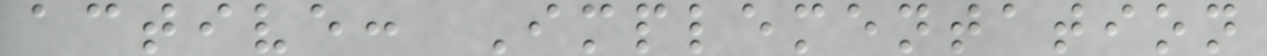active: Implementation
